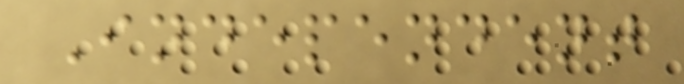Independent
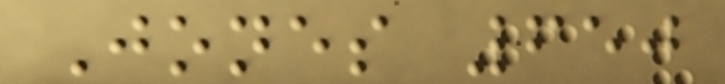Jones 650
